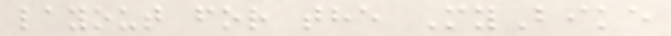layout for the MyBike
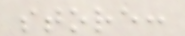store:
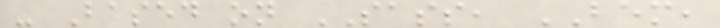- Based on SASS, BEM,
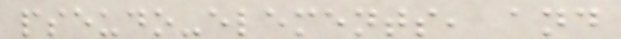pseudo-elements, and
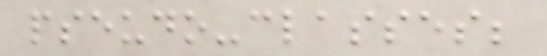pseudo-classes;
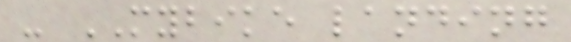- MYBIKE landing
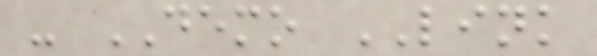- DEMO LINK
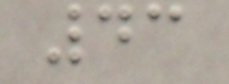43
